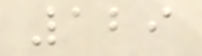129
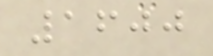1600
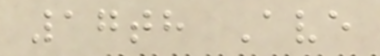17th Ave
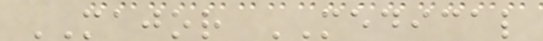MAJOR MEDICAL
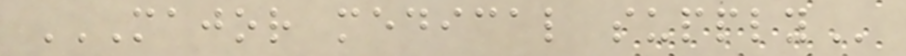MAJOR MEDICAL SUPPLY
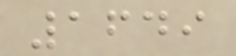1649
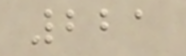221
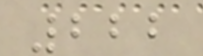222
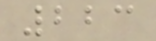223
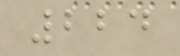224
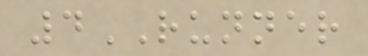4RUNNER
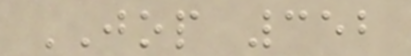JOP 352
